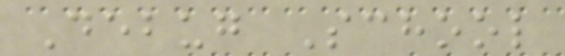Debug School
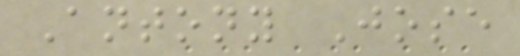Antony Jose
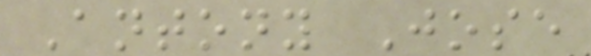Antony Jose
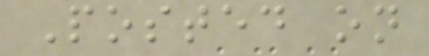Posted on
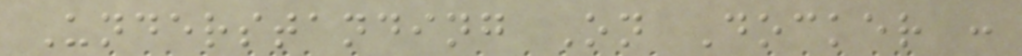Understanding On Docker :
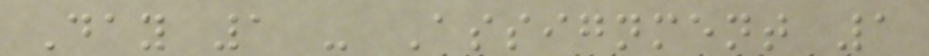Day 1 - Assignment 1
